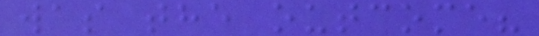was the outcome?
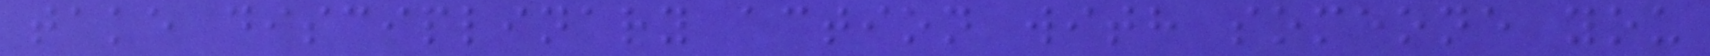take disciplinary action with someone you
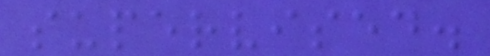supervised.
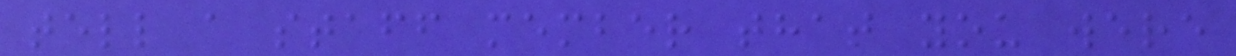tell a staff member that you were
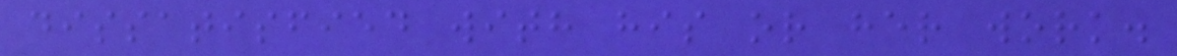dissatisfied with his or her work.
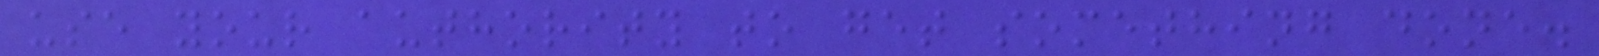use your authority to get something done.
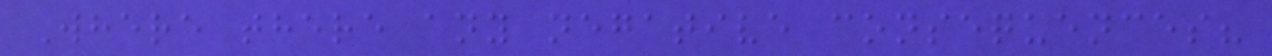Where there any negative consequences?
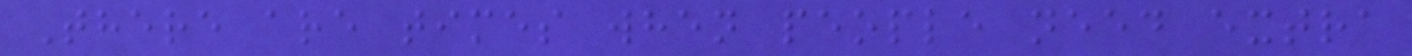There are times when people need extra
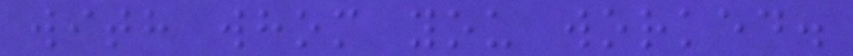with whom you worked.
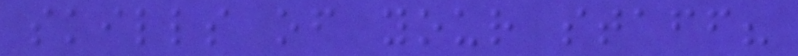skills of your staff?
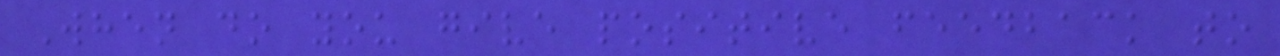When do you give positive feedback to
